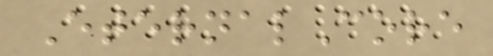EternalCore
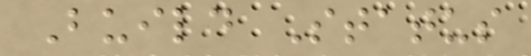Build Status
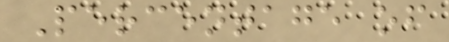Percentage of
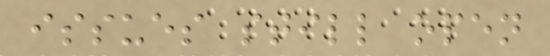issues still open
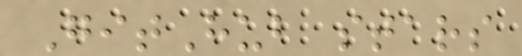GitHub stars
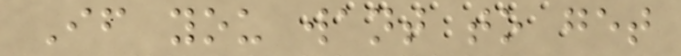If you want to get
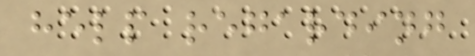help regarding
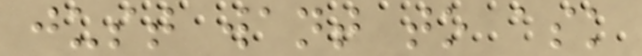just want to ask
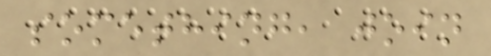something, join
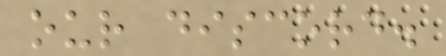our discord.
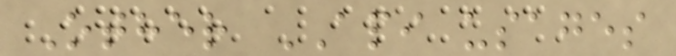Other API usages
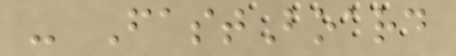- FastBoard
